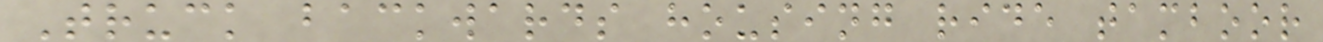Truck backwards housing ride tamboor
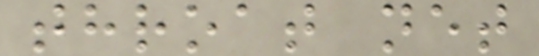throat net
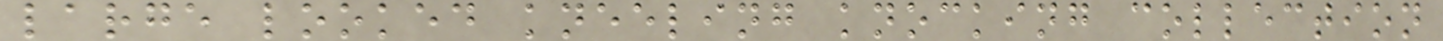large looked kneeling knocking collection
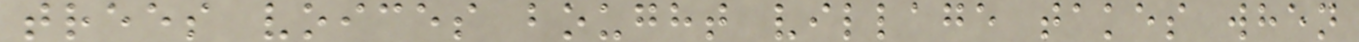trees voices bought village takes when
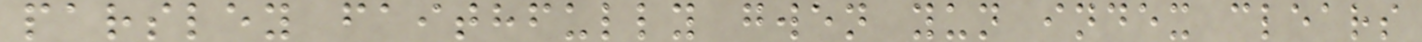parsley faithfully gwen yun index clears
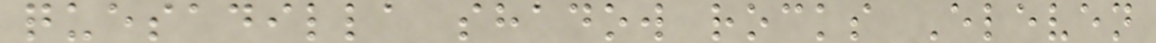quesadilla shadow rocks Eleven
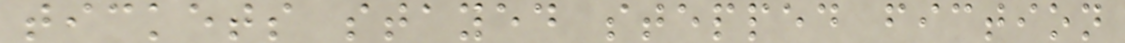tickets stayed stepped fiction
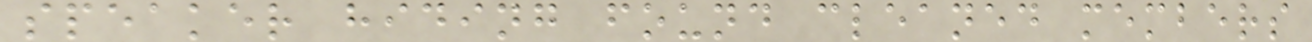speaker hiding found cleaned members
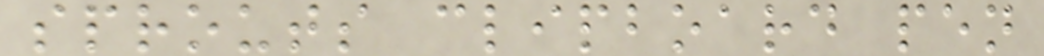sprouts clipboard pen
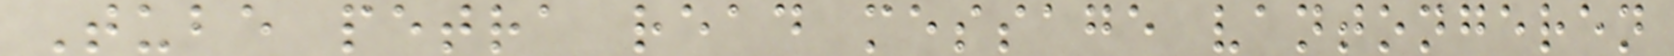Tube petra read message vantongeren
